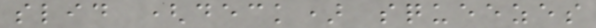slid (deck) squeezes
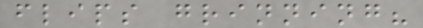flips grinning?
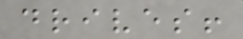drives!
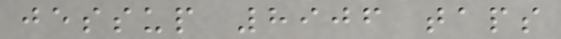jessup 8906 taps
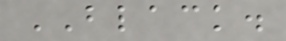BLACK.
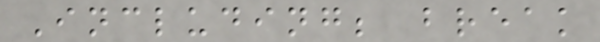Including; break
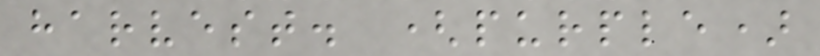harvest. (purple)
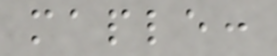maple:
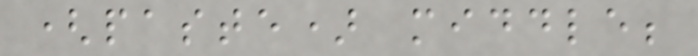(paste) middle;
